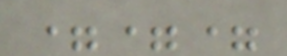===
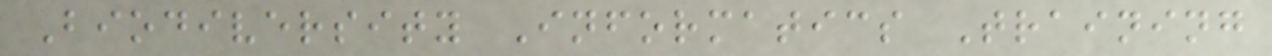Biodiversity Informatics Training
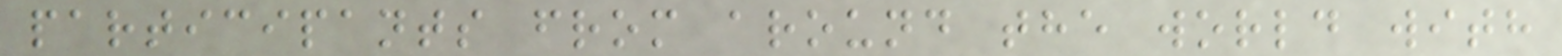participants from around the world with
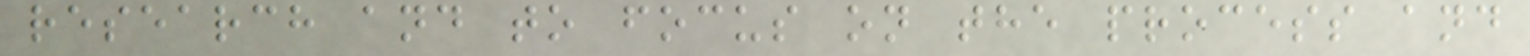research and to focus on the process and
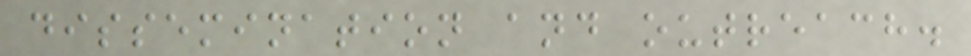dissemination and outreach.
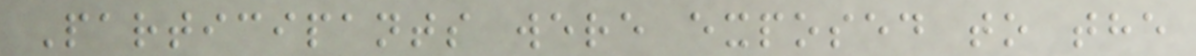Participants were exposed to the
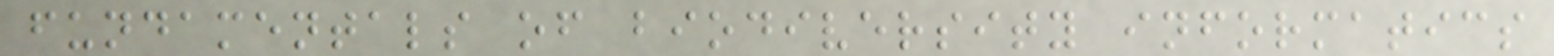fundamentals of biodiversity informatics
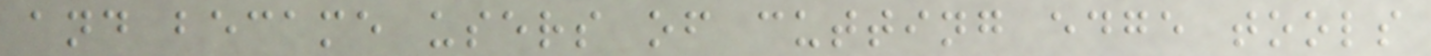and became users of cutting edge tools
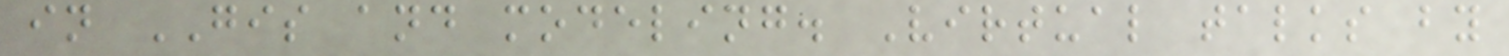in GIS and modeling. Virtual talks by
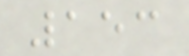153
